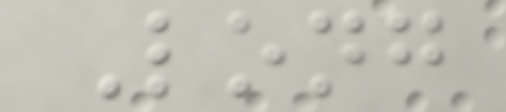Long
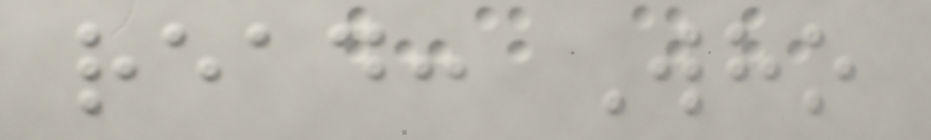read: Who
